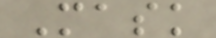Mask
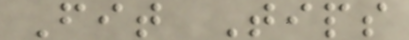Fit Tips
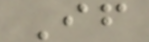If
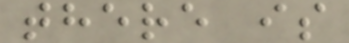there is
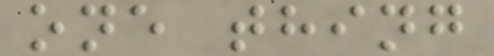one thing
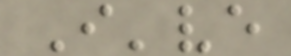I've
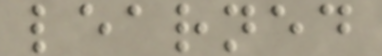learned
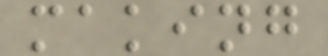making
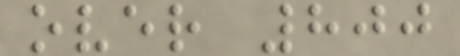over 800
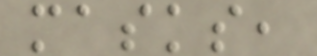masks,
